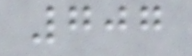707
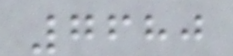7680
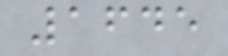1645
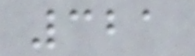321
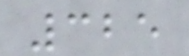325
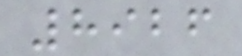8926
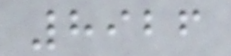8926
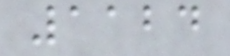1124
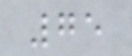75
